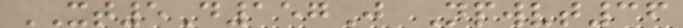XT5D157J Npwvt36
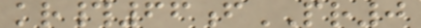kr#66fPR0
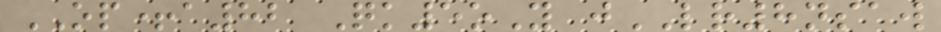OP+a82 Qk5oY jLR8nsaw
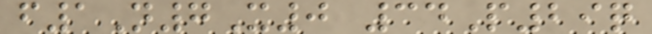f1N7X0 34P29q
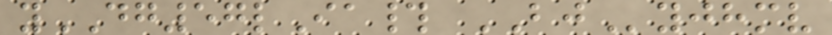yDG57lIa# BJyjhmv
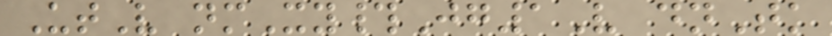UtV nmXy#Jg1V dnTk
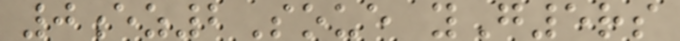0ez2Soue yG5rs
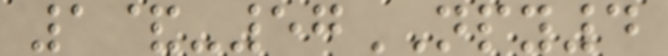1&-57NPY4
